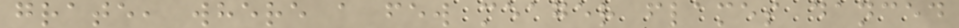grate, where a few meager flames danced
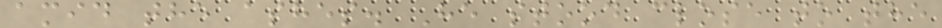amid the ashes. He stood close to the
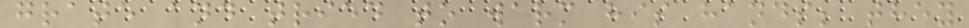grate and tried to warm his hands; they
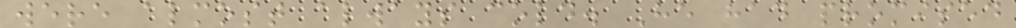were almost always cold. He had promised
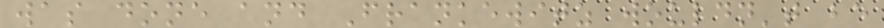was done and Frankewitz wouldn't be
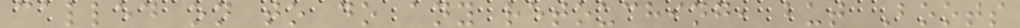called on to do any retouching, but Boots
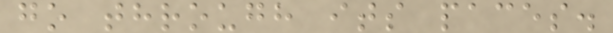go through its paces.
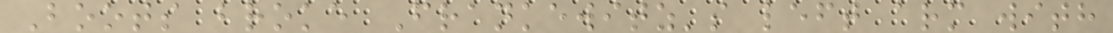Boots broke Frankewitz's left arm with
